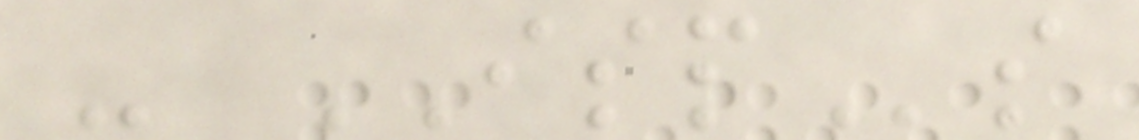- ISPs
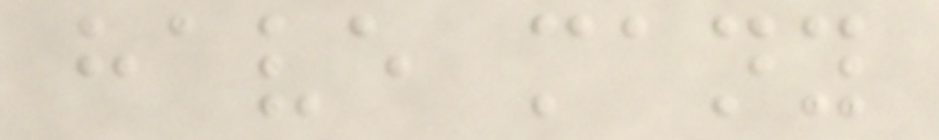have many
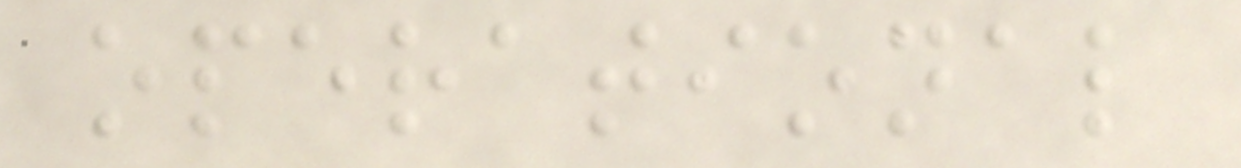operational
